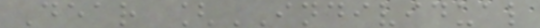Dear [INDIVIDUAL
